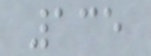135
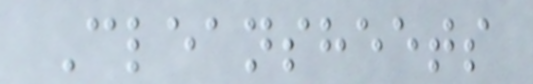Cleansheets
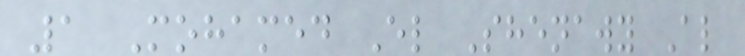1 Mohamed El Shenawy Al
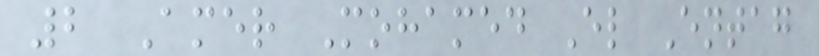2 Amer Mohamed El Entag
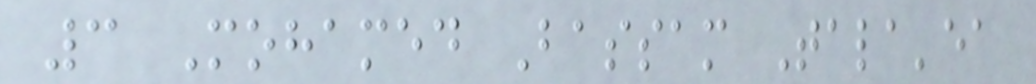3 Mohamed Bassam Tala'ea
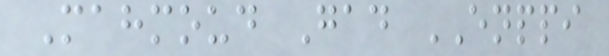Mahmoud Gad ENPPI
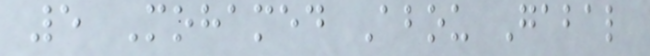5 Mohamed Abou Gabal
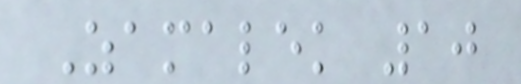Zamalek 10
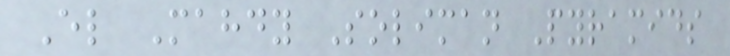El Mahdy Soliman Pyramids
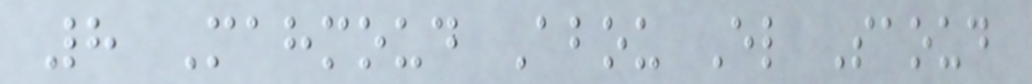8 Mahmoud Abou El Saoud
